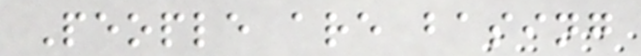People are basing
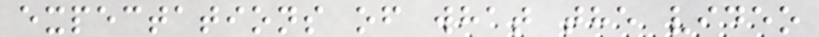expectations of what the video
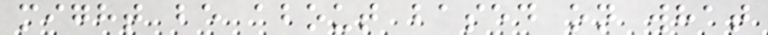might be about based on what
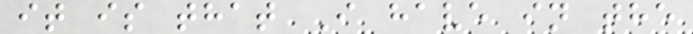it is that I have in the
